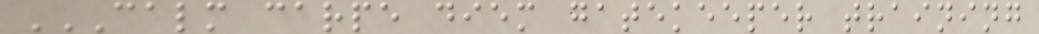CALM CARPE DIEM GATEKEEPER TRAINING
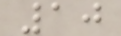10
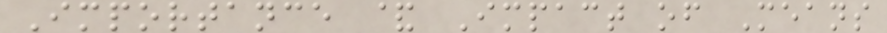Importance & Impact of Means
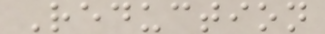Reduction
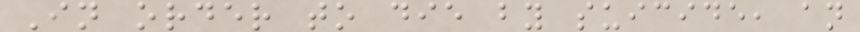In order to die by suicide, an
